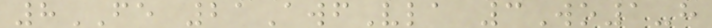8FE 21AwfVla 3Wo1-h
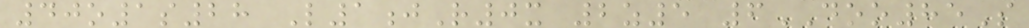40o1s28 L1jR0x 2z5 6DOO85S
